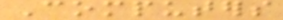Computers
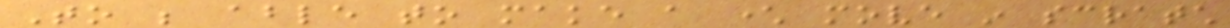To be able to make a character move in scratch
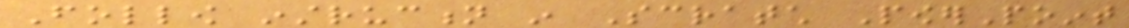Follow instruction in Scratch PowerPoint
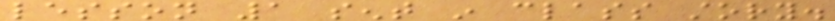lesson 1 sent in class story.
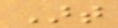Art
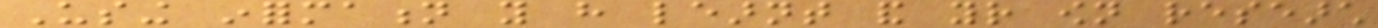Using information you have learnt and your own research
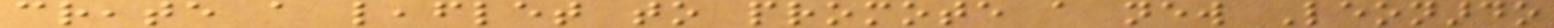create a leaflet to promote a new Leonardo
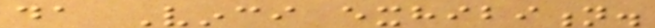da Vinci exhibition.
